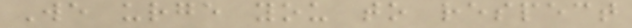We urge you to respect
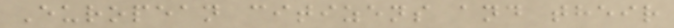European citizens and their
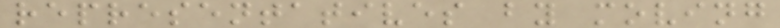representatives by moving
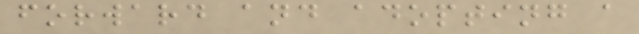forward and adopting a
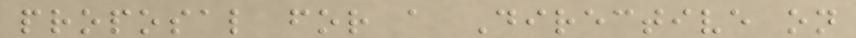proposal for a Directive on
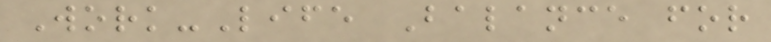Work-Life Balance for
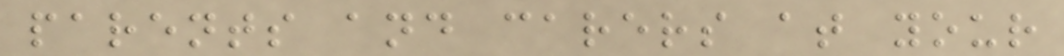parents and carers at your
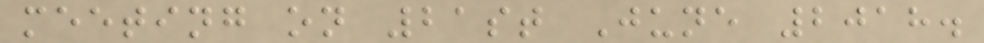meeting on 21st June 2018.
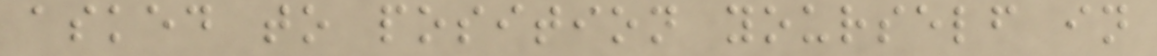asked to position yourself in
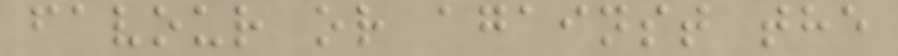favour or against the
